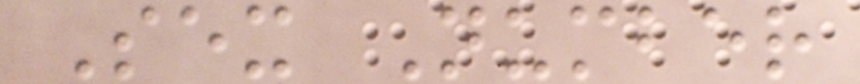Sex Number
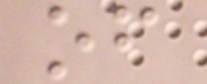of
